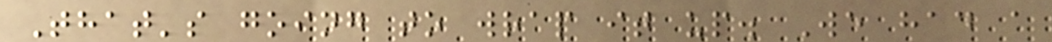That's going to wrap it up. We had a
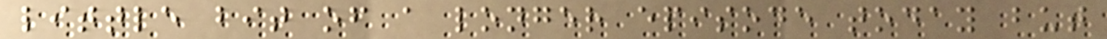little bit of a longer episode today but
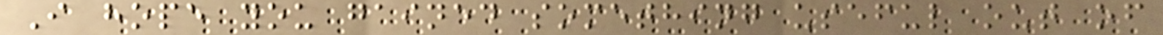I hope you gained something useful out of
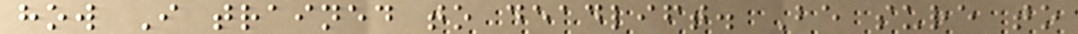how I trained to deadlift. Be sure to
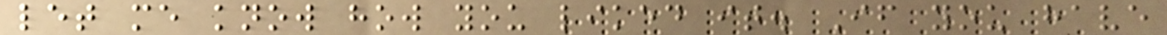let me know how you liked it. If you have
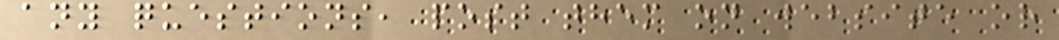any questions, post them on website or
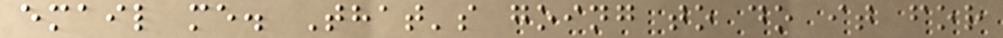email me. That's going to do it for
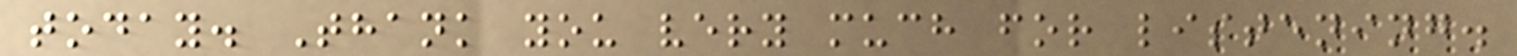today. Thank you very much for listening.
